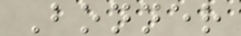Bonner
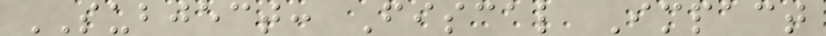SUBJECT: Fiscal Impact
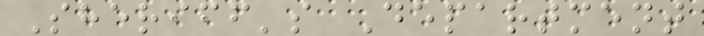Sheriff's Department
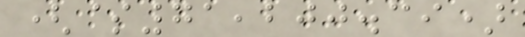($71,200.39)
